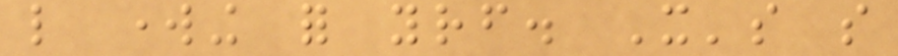like working for yourself. It's so
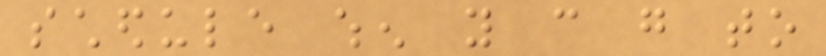schedule when you can go to
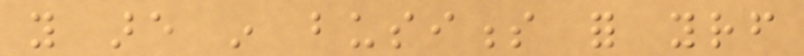you are in business for yourself
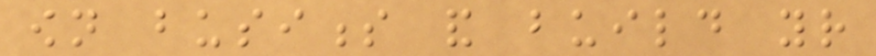own business and build your
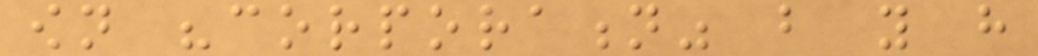own "corporation" but you have
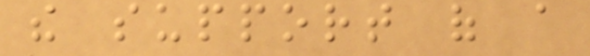the support of a
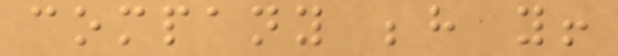company behind you!
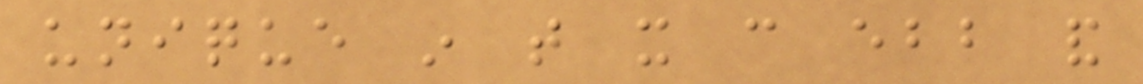unique in that it can ebb and
